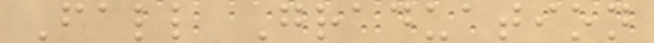Fall Graduation
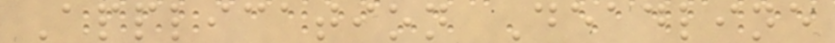Application Deadline
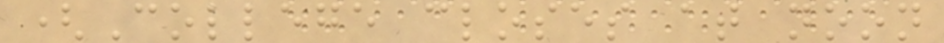(College closes at noon
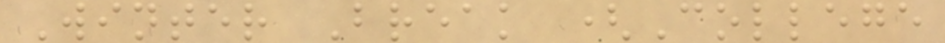Winter Break (College
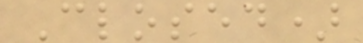Closed)
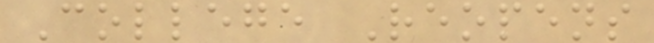College Reopens
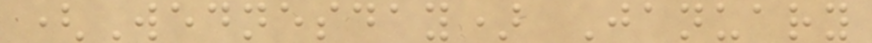(Wednesday) January
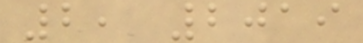2, 2019
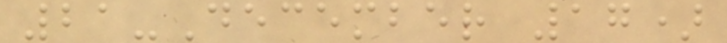21-December 17)
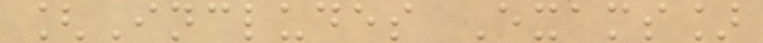[Includes Exams]
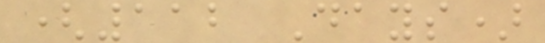(112 Days)
